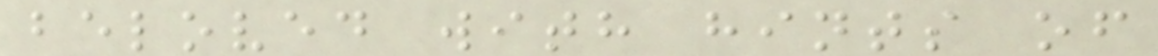beloved with hints of
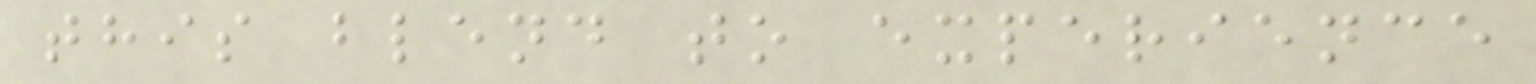this blend to experience
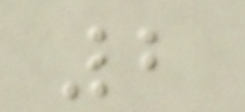2
